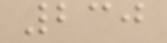230
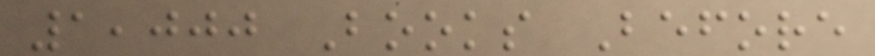1,000 Books Before
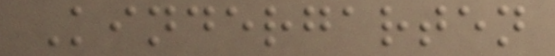Kindergarten
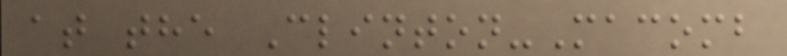at the Clinton-Macomb
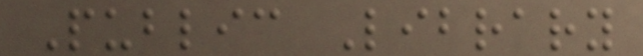Public Library
